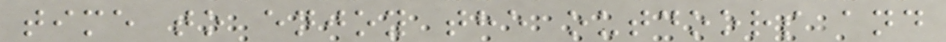time to enjoy the outdoors and
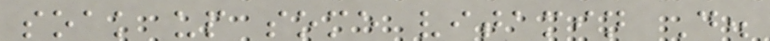soak up some vitamin D.
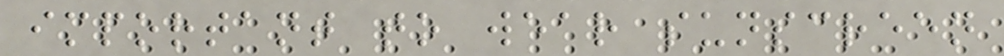important to wear sunscreen
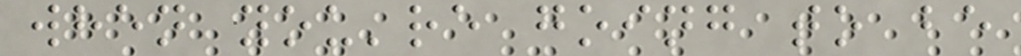when you're going to be
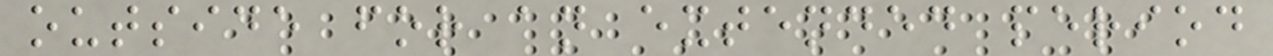outside for an extended period
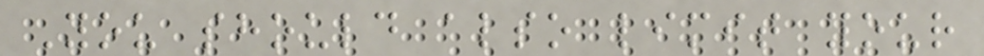You should also limit your
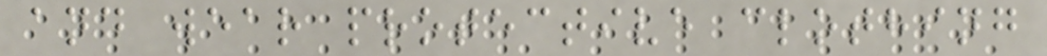and wear protective clothing
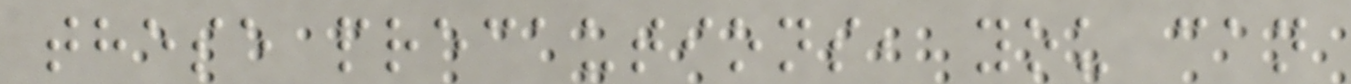these precautions, you can
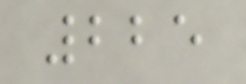225
